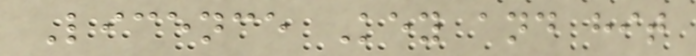Licence Key and hit
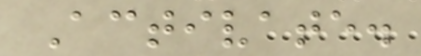Activate.
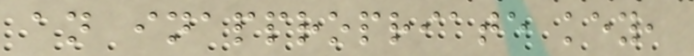an inappropriate key,
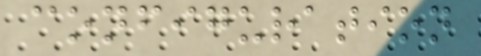configuration
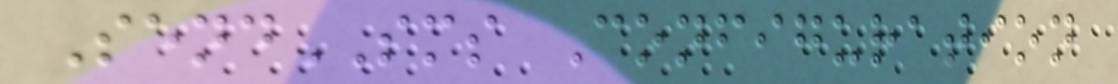SendSMS Configuration
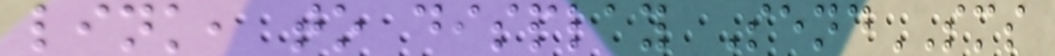link, to display SendSMS
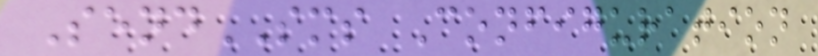SendSMS Configuration
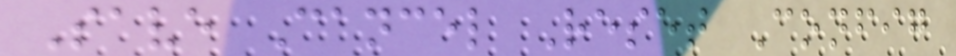Save Cancel Reset Config
